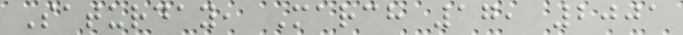Saturday, March 17, 2001
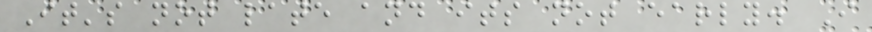It's not late and its not early. I
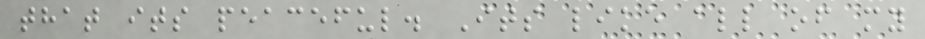that its peaceful. Its like all of my
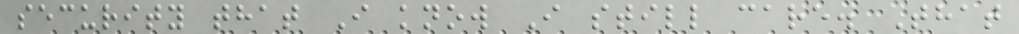security that I know I still care. That
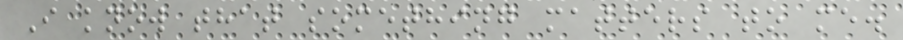I know that something matters to me.
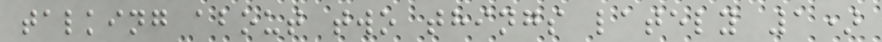talking about two things lately 1)
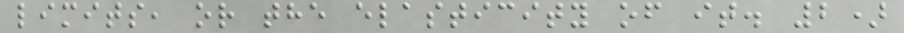limits, or the elasticity of it. 2)
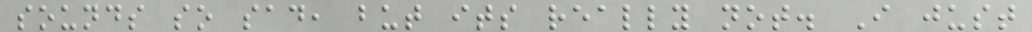sounds so sad, but its really not. I just
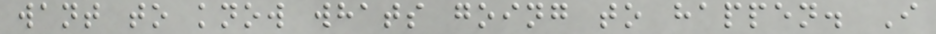want to know whats going to happen. I
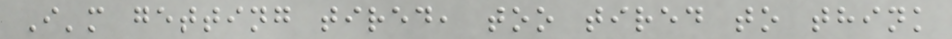I'm getting tired, too tired to think
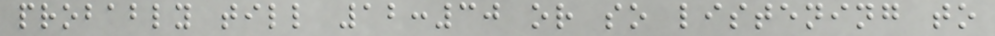probably till 12:30 or so listening to
